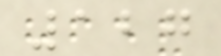127
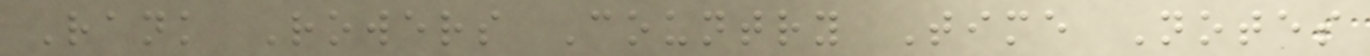Rank Rowers Country Time Notes
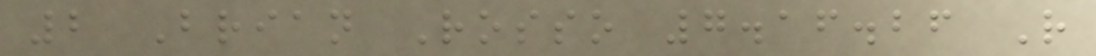2 Brian Rosso 7.16.26 R
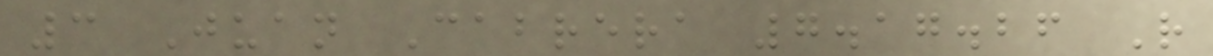3 Juan Cabrera 7.17.26 R
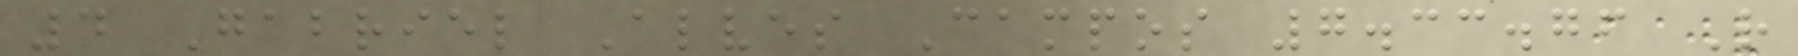4 Gabriel Alves Campos 7.33.76 R
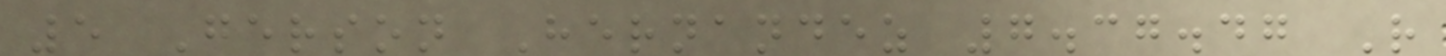5 Gerson Hernandez 7.37.47 R
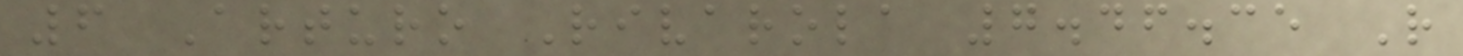6 Arturo Rivarola 7.46.35 R
